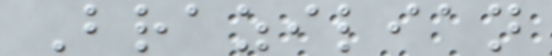Brazilian
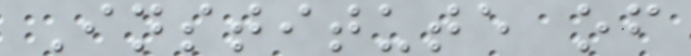Institute of
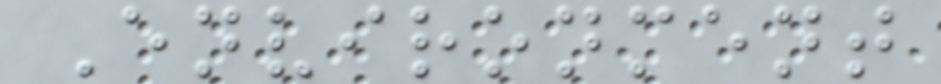Environment
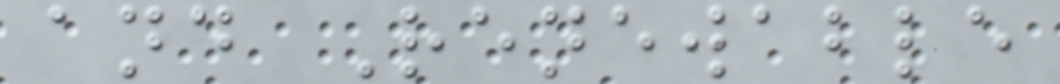and Renewable
